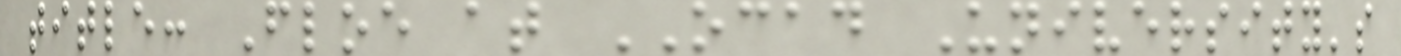title: Floe at OCAD University's
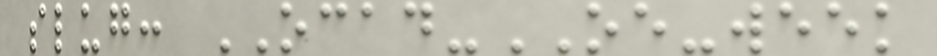slug: OCAD-OE-week
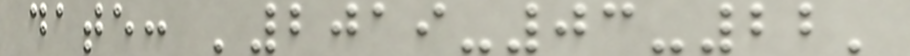date: '2019-03-22'
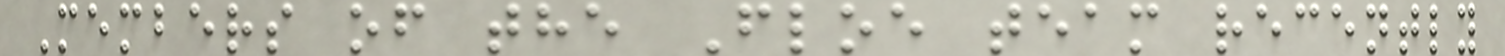Members of the Floe team recently
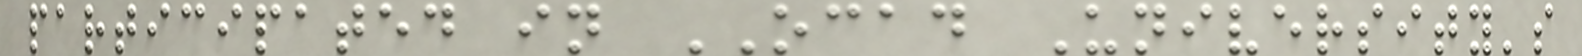participated in OCAD University's
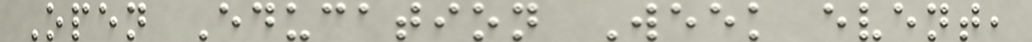Open Education Week event,
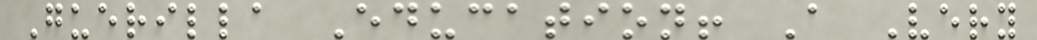Guerilla Education! A Very
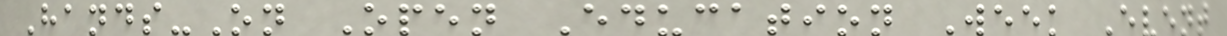Hands-On Open Education Week Event
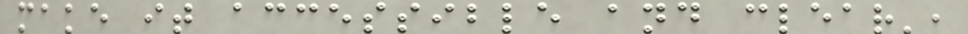make it accessible and clear',
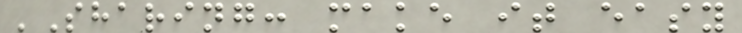'Sharing: make it easy
